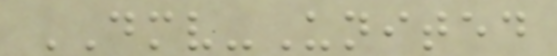DMV-United
